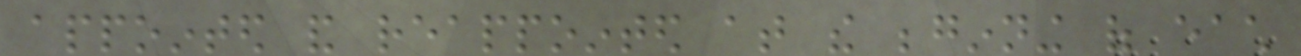appointed and reappointed at the beginning of each
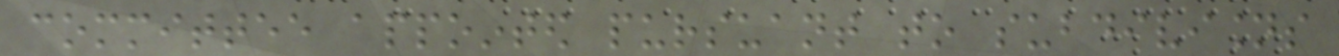committee appointed pursuant to subdivisions
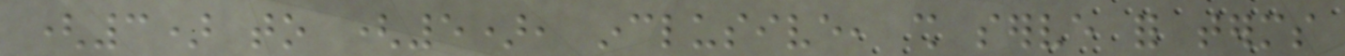(3) to (5), inclusive, shall serve for terms
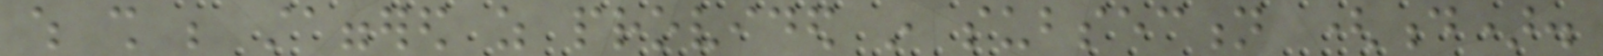which shall be staggered as provided in subsection (d).
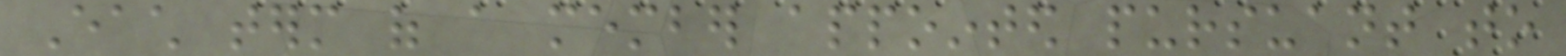Each term of a member appointed pursuant to
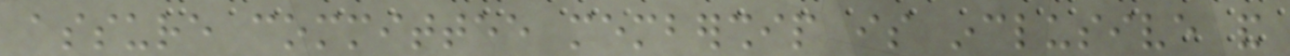assure committee membership is inclusive and
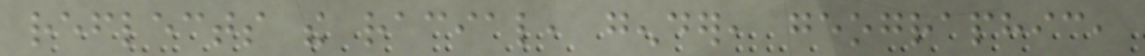reflects the racial, gender, geographic,
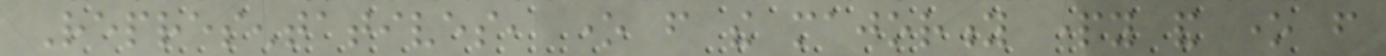Representatives, one from the majority party and one from
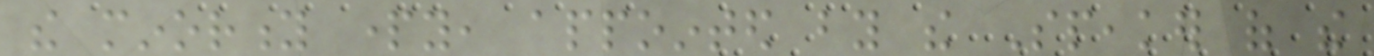the minority party, appointed by the Speaker of the
